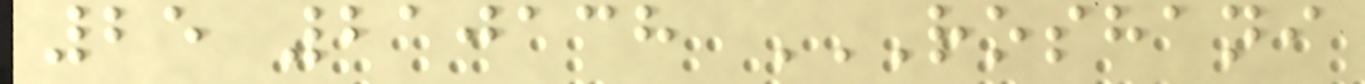25 210138 ROSHANI
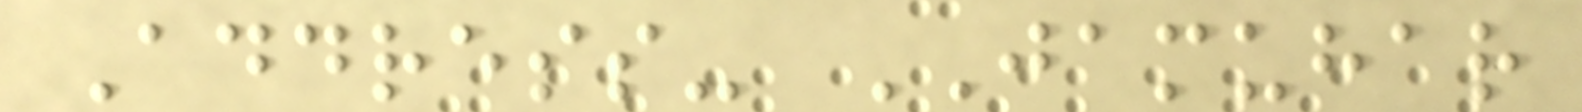Address- JAMUHAR
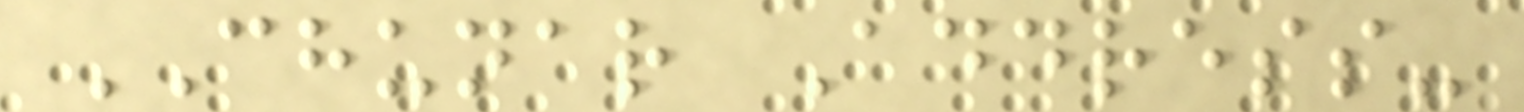CHUNAR Address-
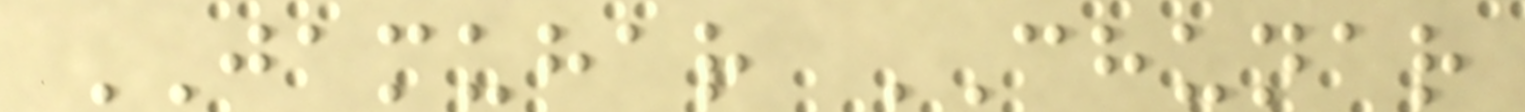JAMUHAR CHUNAR
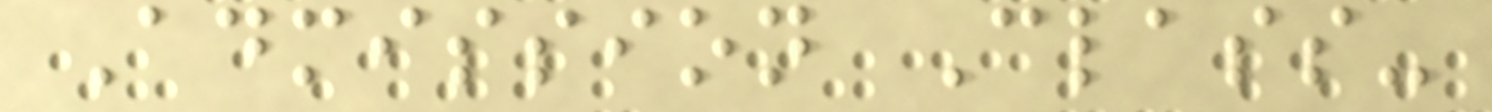Admission Class-
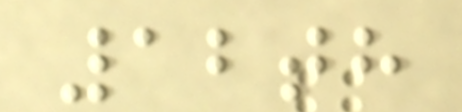12th
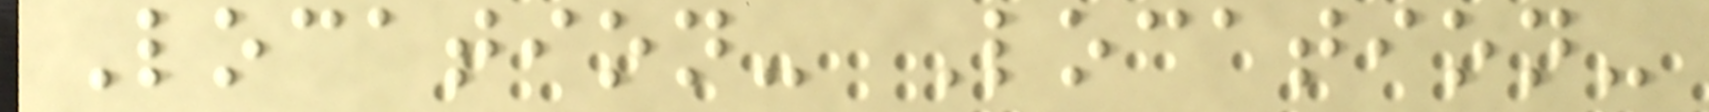Location- Location-
